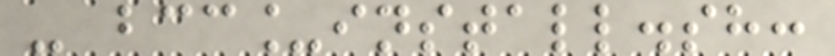- bcc_install.sh:
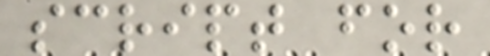script for
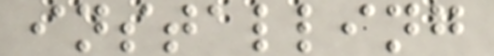installing
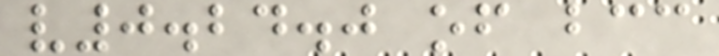v0.24.0 of bcc
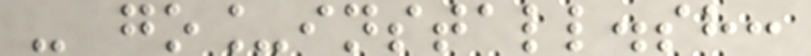- go_install.sh:
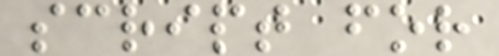script for
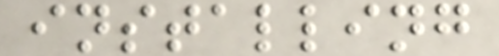installing
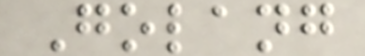Golang
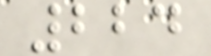224
